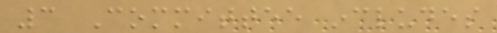3 Committee includes
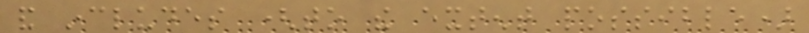and includes (to the extent possible)
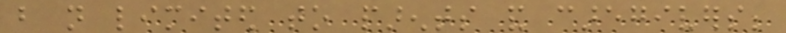but not limited to parents and caregivers;
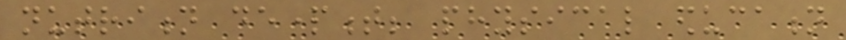nutrition department; physical education
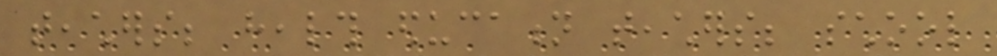teachers; health education teachers; school
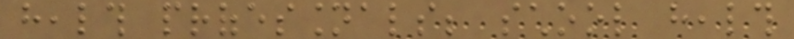health professionals; school health
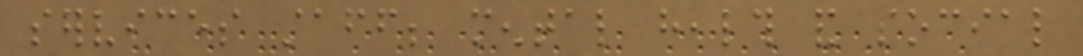services staff; mental health and social
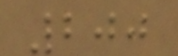200
